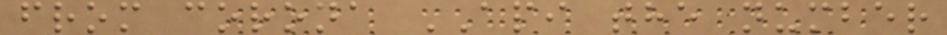from corona API the number
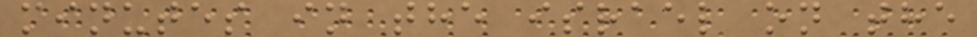minutes in the israel on the
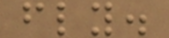fly.
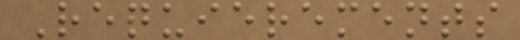Requierements
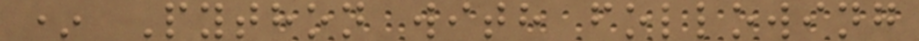* Python with following
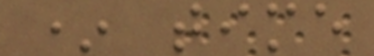* time
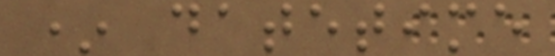* datetime
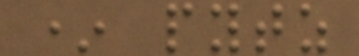* pytz
